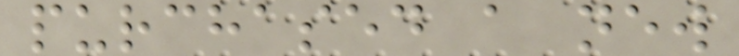purchased a new
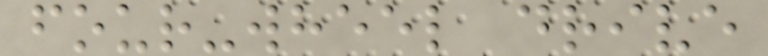four-wheel drive
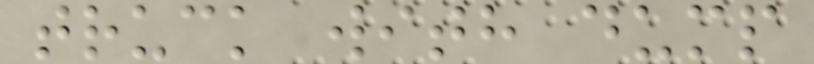truck with dump
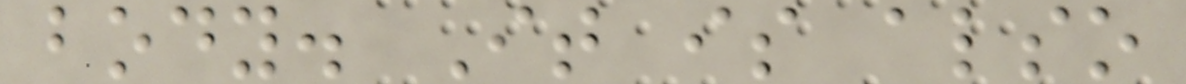body. It is also
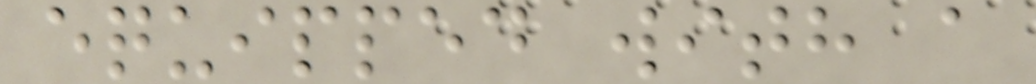equipped with a
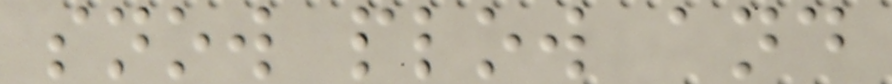snow plow and
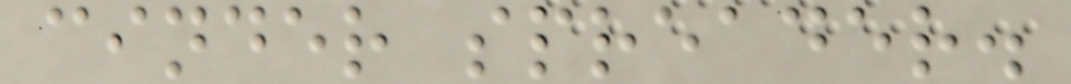cinder spreader.
